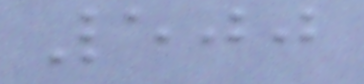500
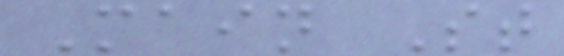Main St
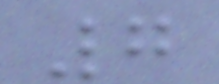7
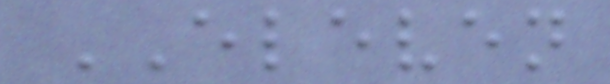ELEVEN
